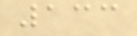133
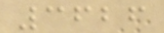3626
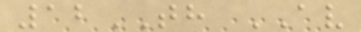12TH AV
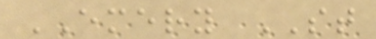EMERY ST
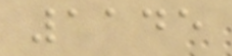1145
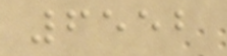6552
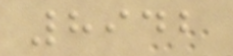8942
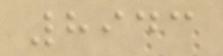8943
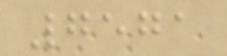7571
